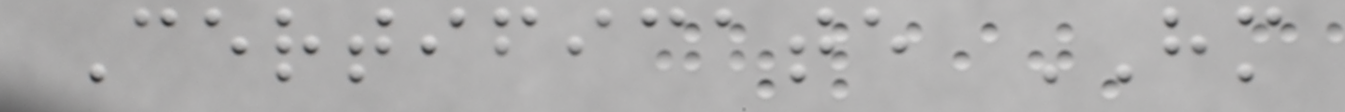Certificate HM
